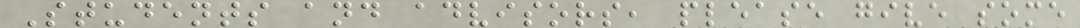Students and advisors, please give some
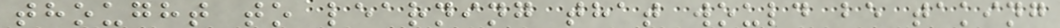thought to learning that would be taking
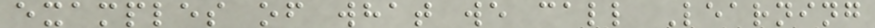examples of what we call Learning
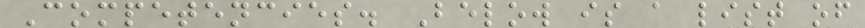Competencies. Below is a list of
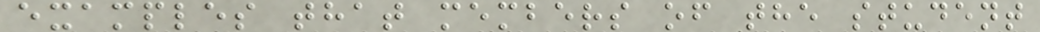examples that members of the student
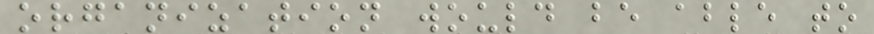organization would be able to
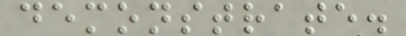demonstrate.
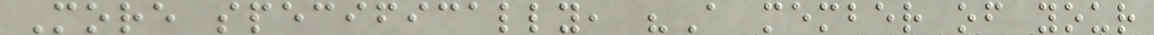More specifically, "A member of your
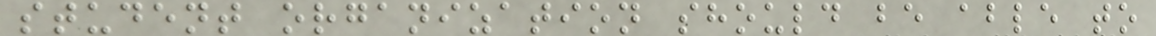student organization should be able to
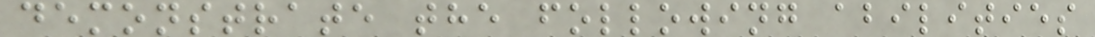demonstrate the following abilities
